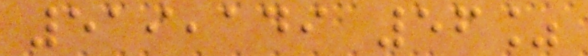519,149 56%
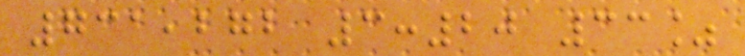731,272 3:20 33%
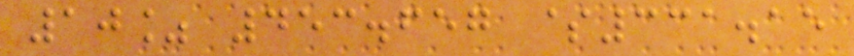10% 453.657 $331.15
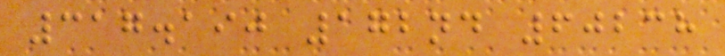317.190 172nd 60238
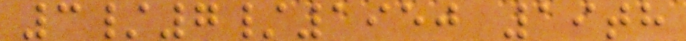3/7/1950 19th
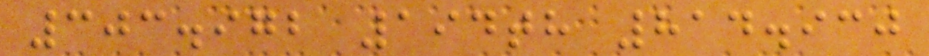303.972 194th 814.930
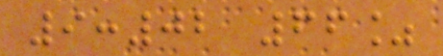9:02 66%
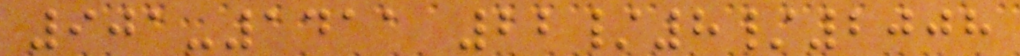901-1411 22/8/2008
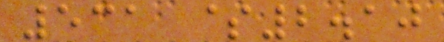531 $2.10
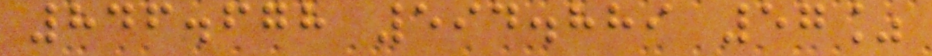846.678 594.889 57%
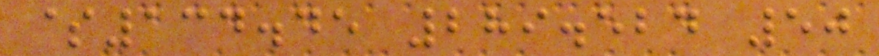$134.45 289.524 50
